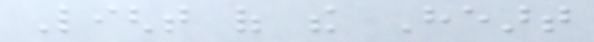Light of the Heart
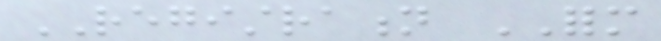REGISTRATION FORM
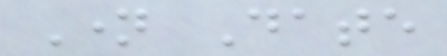Name Date
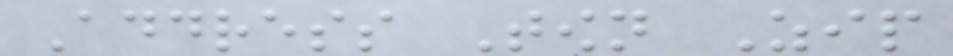Address Town Zip
